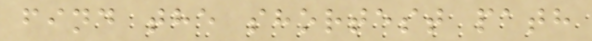find the shortest path
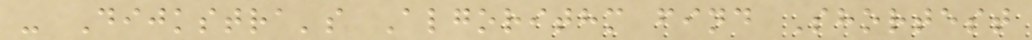- Dijkstra's Algorithm find Shortest
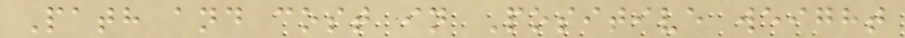Path and cost in Positive weight
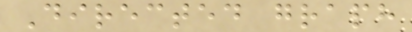Directed graph
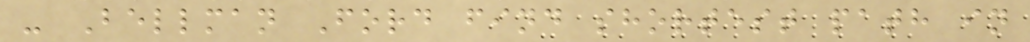- Bellman Ford find shortest path in
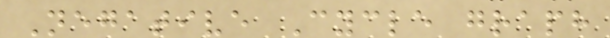Negative Cycle graph
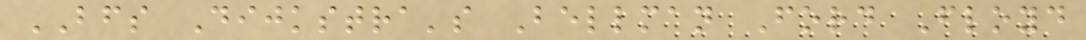BFS Dijkstra's Bellman Ford Floyd
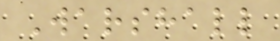Warshall
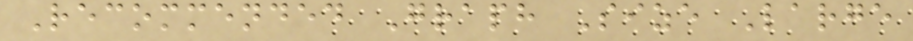Recommended Graph Size Large
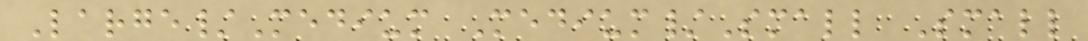Large/Medium Medium/Small Small
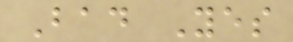Bad Yes
